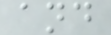and
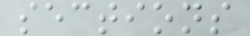sections
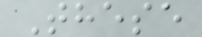These
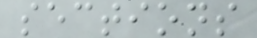sections
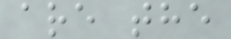are the
